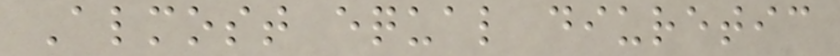Almost equal diuretic
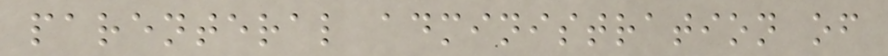parenteral administration of
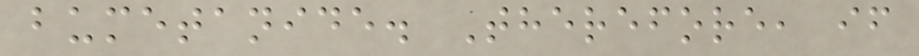bumetanide. Therefore, if
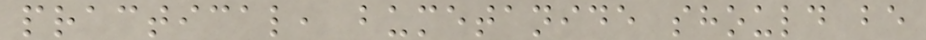practical, bumetanide should be
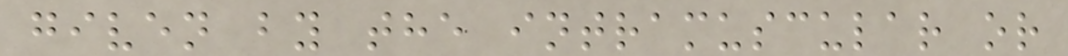given by the intramuscular or
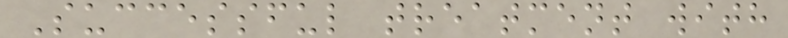Successful treatment with
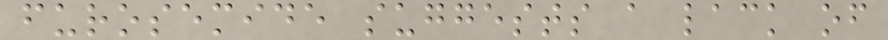furosemide suggests a lack of
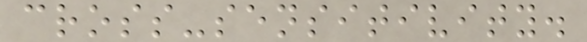cross-sensitivity.
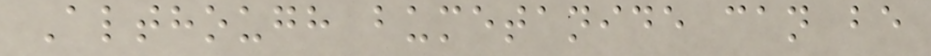Although bumetanide can be
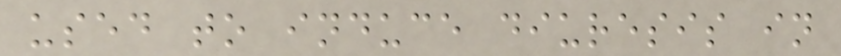used to induce diuresis in
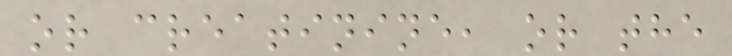or creatinine, or the
